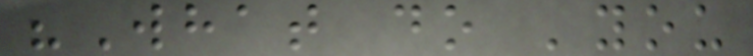"What do 'you
